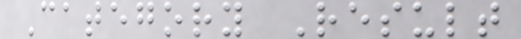Category Result
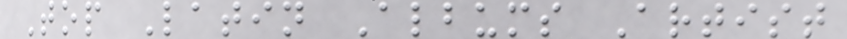Top Latin Albums Artist
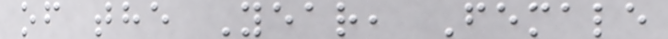of the Year, Female
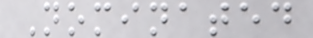Nominated
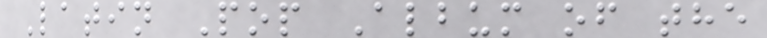Latin Pop Album of the
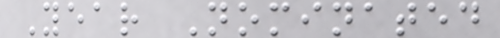Year Nominated
